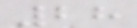28
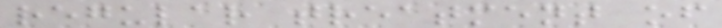regular treatment of
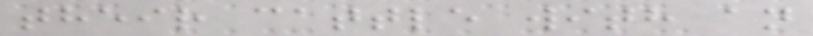their cattle with an
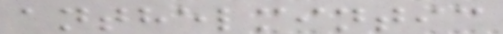anthelmintic
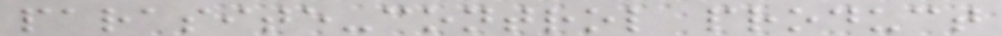parasite-control product
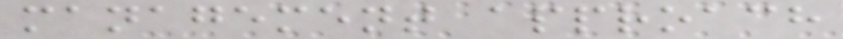management approach
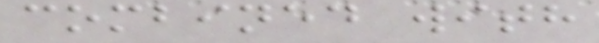combined with
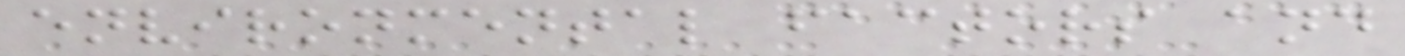environmental factors and
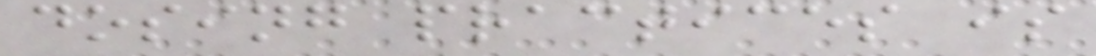dosing practices is
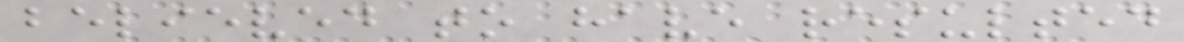believed to have resulted
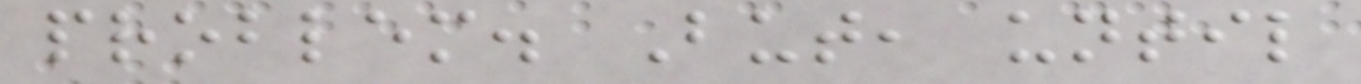problem. But, until
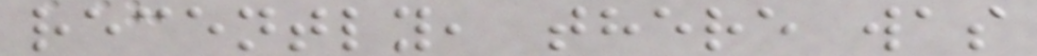recently, there was
